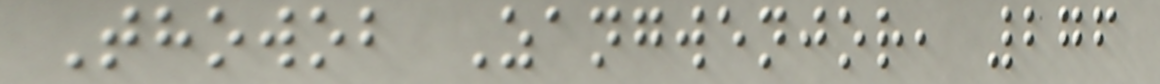Thowob Zangwenjor, 276
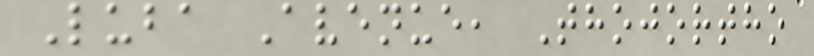Luba Avenue, Thojortho
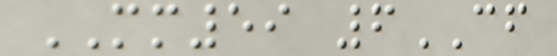MM59 6CF
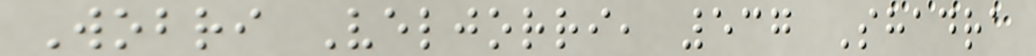Wobri Veljorri, 537 Shadra
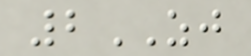2ZJ
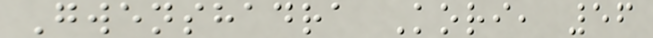Gwenshadra Kori, 56
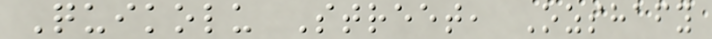Quikolu Street, Ozshafy
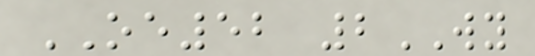OE52 2WY
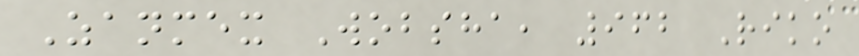Zanmex Wobsha, 962 Riko
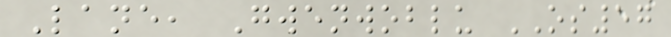Lane, Gwenwoblu OS57
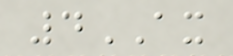4AX
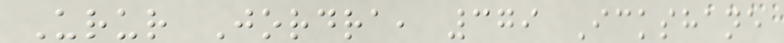Urur Jordra, 379 Ickshane
